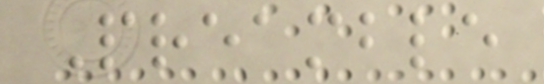Preamble
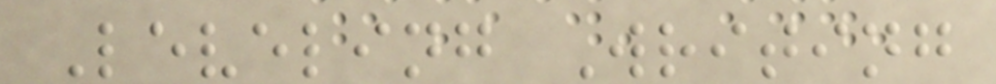Leveling Writing
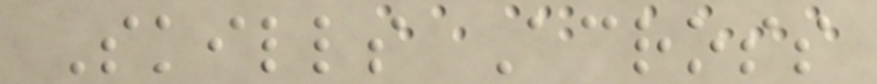Skills Across
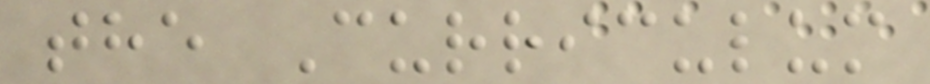the Curriculum
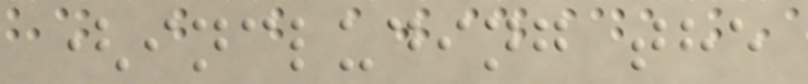(including the
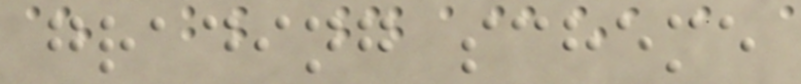grading scheme
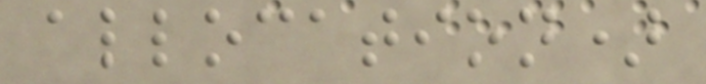allocation)
